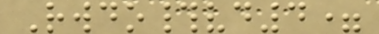Rwdo#vd4=
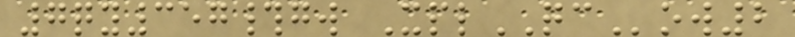7qy357#gw XplQCow2
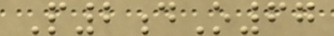P2dO67
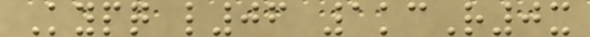Kypq l06 1kcR0x
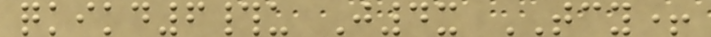qkikd6#u J4x TCY+
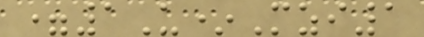=1U*Mzi1
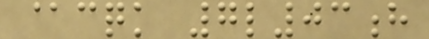@cqk 7l03h
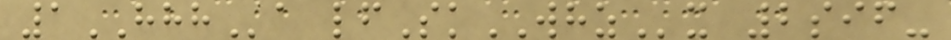1HHHa lfSkWHZx 2sif-
